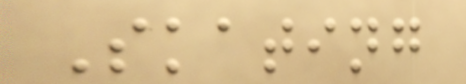Skating
